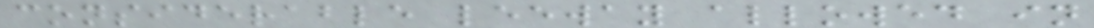considerable leeway allowed in
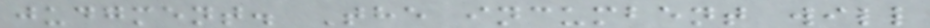judgment. The incumbent will
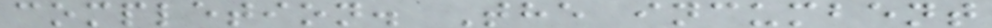completion. The incumbent
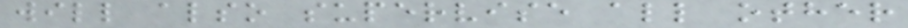will also supervise all other
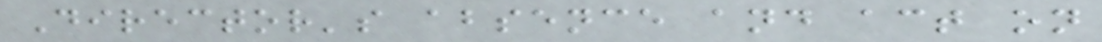Director's absence and act on
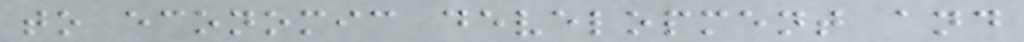to economic development and
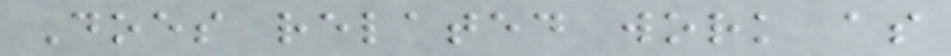Does related work as
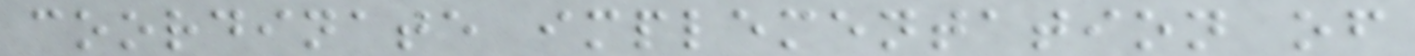coordinate implementation of
